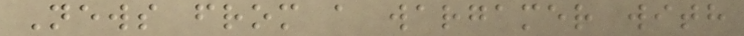News from a wargamer with
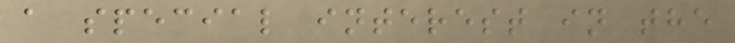a special interest in the
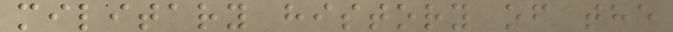military history of the
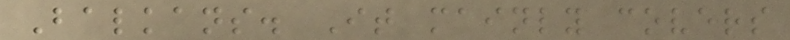Balkans. It mainly covers
